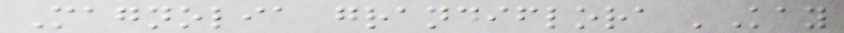Magnolia grandiflora 'Kay
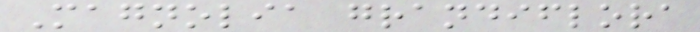Magnolia grandiflora
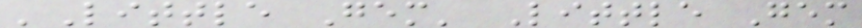'Little Gem' Little Gem
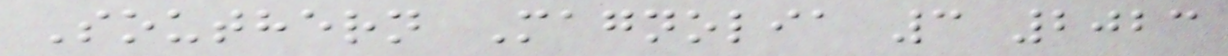Southern Magnolia 3 2023
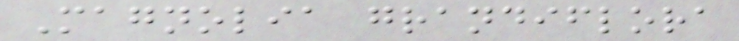Magnolia grandiflora
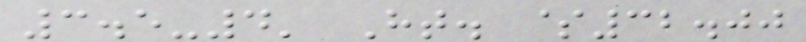3.5-4' Ht. $32.00
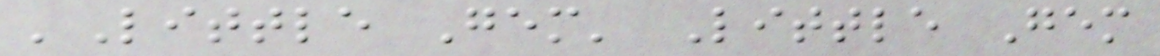'Little Gem' Little Gem
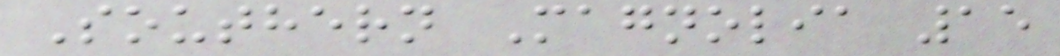Southern Magnolia 15
